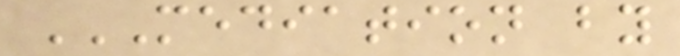MEDIATION BY
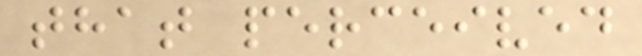that perceived
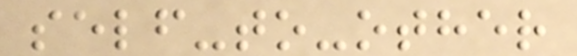self-to-other
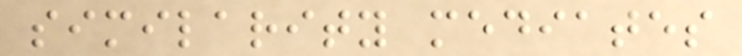similarity mediates
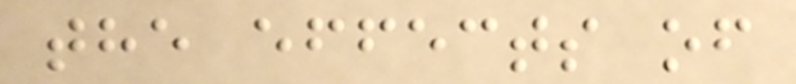the effects of
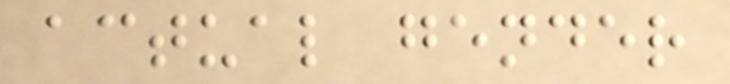actual gender
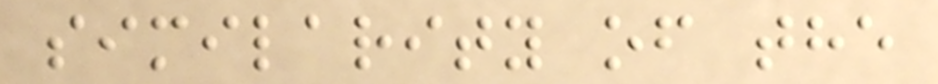similarity of the
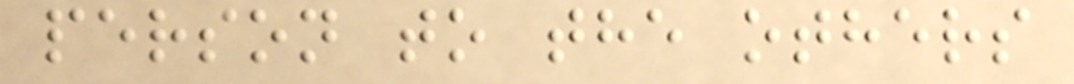person to the others
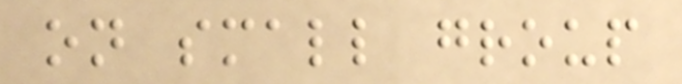on small group
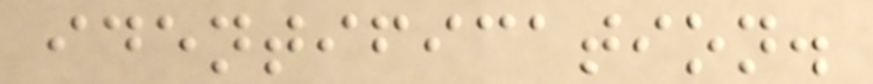identification.
